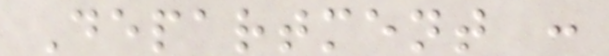Department :
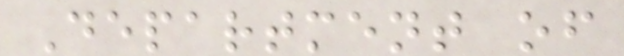Department of
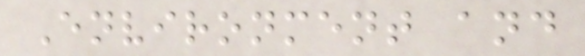Environment and
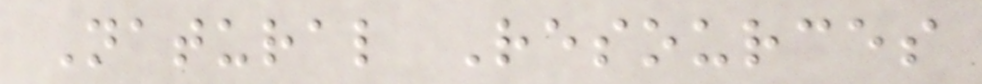Natural Resources
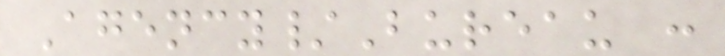Agency/Bureau :
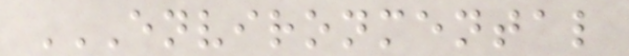ENVIRONMENTAL
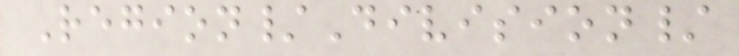Region/Division/
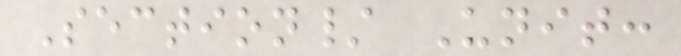Section/ Unit:
